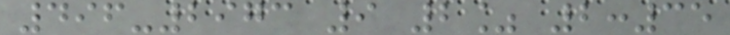496-2973 9 2% 2:35
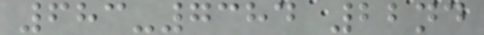683-7384 22nd
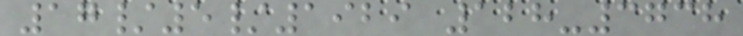17/5/1929 128-3738
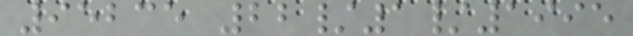95235 22/1/1995
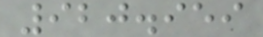920.959
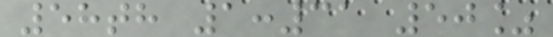58th 1:31 50%
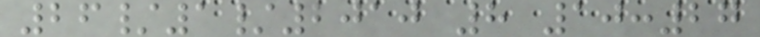26/1/2010 8 10:27
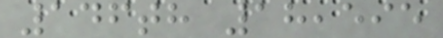146th 18,595
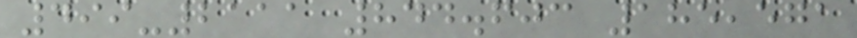499-2111 844.603 185,571
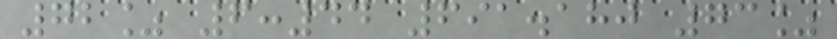72% 6:44 691.180 73%
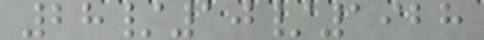28/10/1928
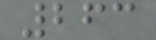263
